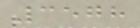3578
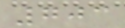703
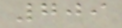709
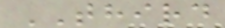THIRD
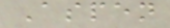Aspen
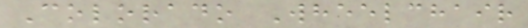Colorado Wheelchair
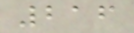216
